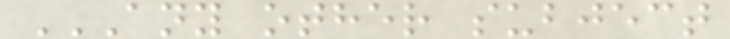ANY OTHER SUBJECT
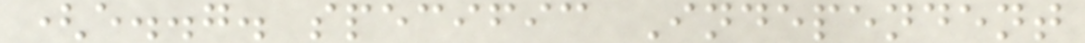(e..g. specific Independent
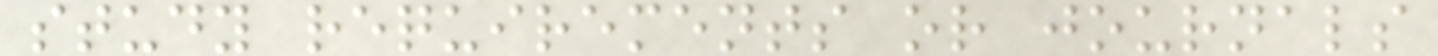study requirements or journals
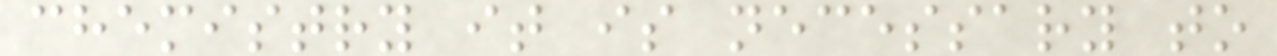chemistry it is necessary to
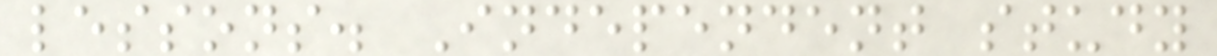lessons. Independent study
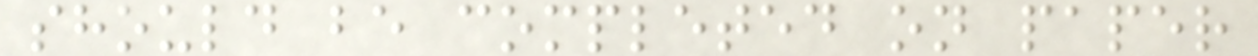should be completed on paper
